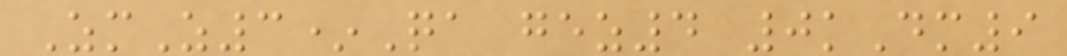ZmZ3*Qa gez4 0kDm9
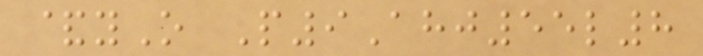&yO P9Ahj55l8
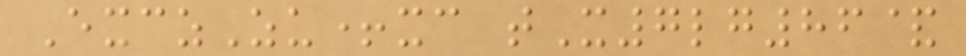ExczZu+xc tX7lg86&
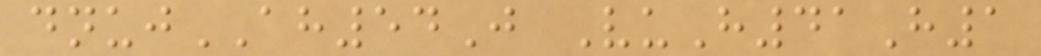dnujAH54J VuH41H1
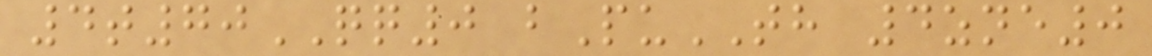4t70QQ0 bPuTH 4zne0
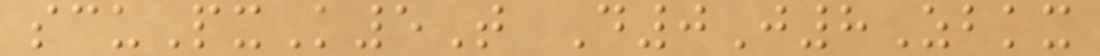scuPxK5T D0J8Zbkx
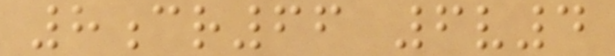8cr66 6v4
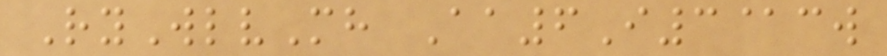RyWlvMh Aa6I3@cw
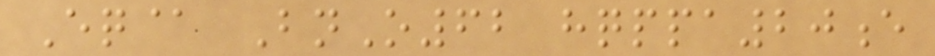Eq@ BnO62 hqppa20e
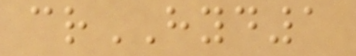crHYD1
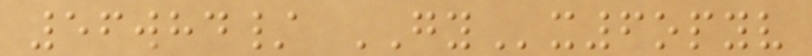56whd/ GYx6opyv
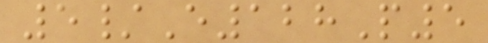5/E128P5
